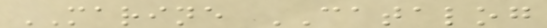MARINE CATALOG
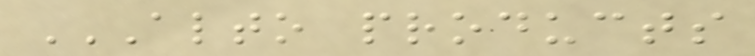ALTO PRODUCTS
